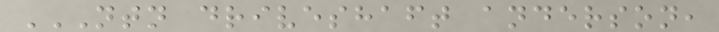NTN DRIVESHAFT ANDERSON,
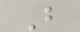B
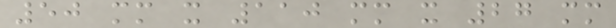50 mm x 110 mm x 27 mm
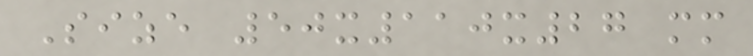Size 50x110x27 mm
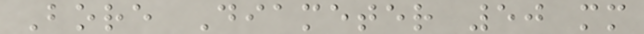Bore Diameter 50 mm
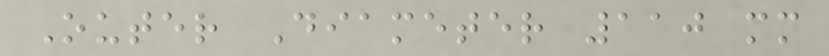Outer Diameter 110 mm
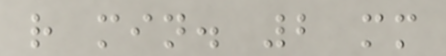r min. 2 mm
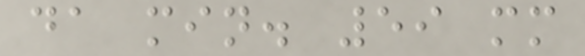da min. 59 mm
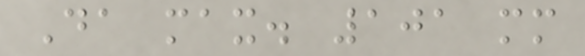Da max. 101 mm
